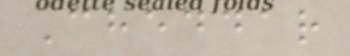Cheddar
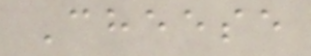Cheese
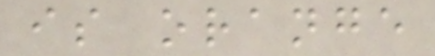is orange
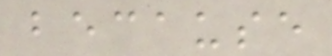because
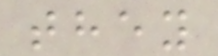they
